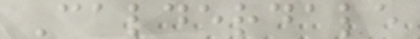Calderdale
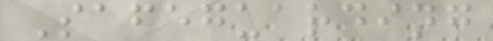Safeguarding
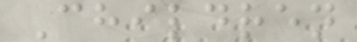Children
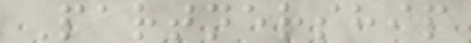Partnership
